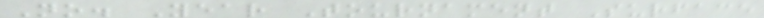No. Year Tournament Surface
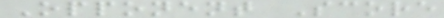Opponent Score
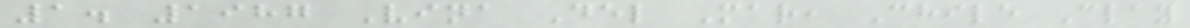1. 1987 Vina Del Mar, Chile Clay
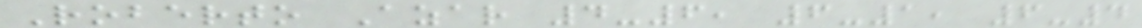Roberto Azar 4-6, 6-1, 6-4
